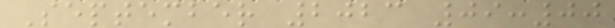September 2023 09:00
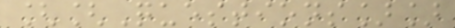[[Questions]]
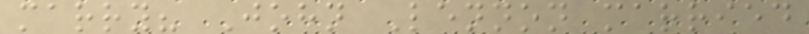marry? John Lennon married
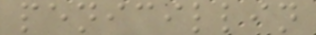penicillin
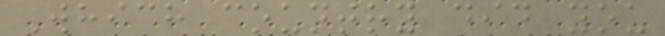Which country did you
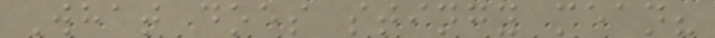What does stingy mean?
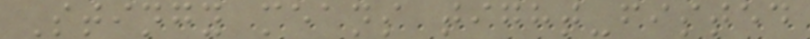Stingy means tight-fisted
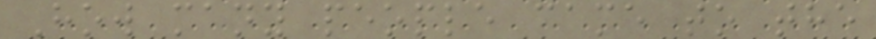How many people came to the
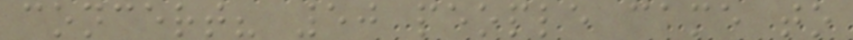concert? 50 people came to
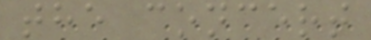the concert
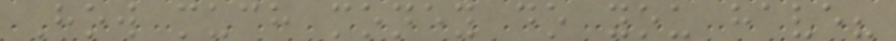How much money do you have?
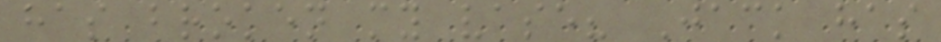has broken my vase? Jack has
